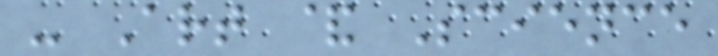- Art & Science
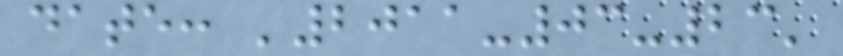date: '2011-03-23'
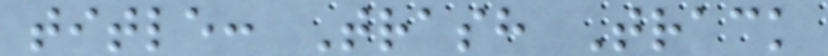title: Trash Track
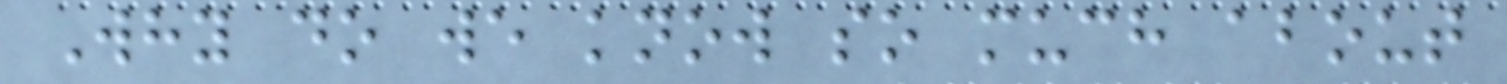Why do we know so much about
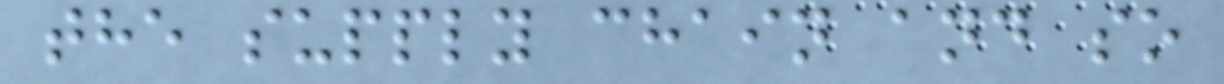the supply chain and so
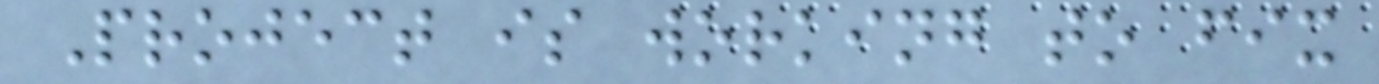Project is working to fix
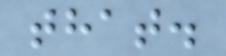that.
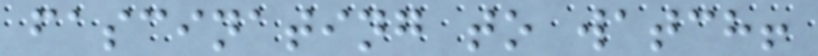fascinating to watch!
